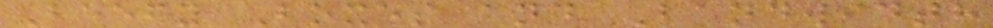Beefy Boxes and Bandwidth
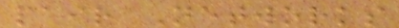pair Networks
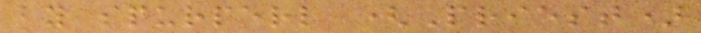by spurperl (Priest)
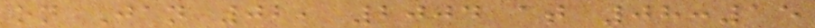on Jan 02, 2004 at 08:15
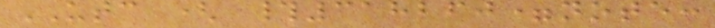UTC ( #318260=note:
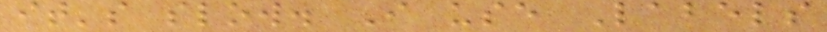it's slow. I use Labels
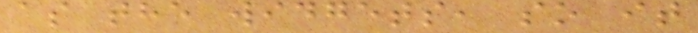as the widgets, so it
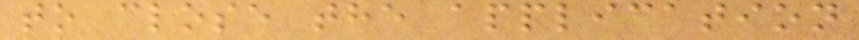to close the application
